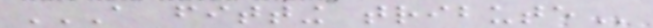A FITTING TRIBUTE
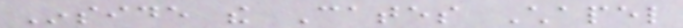Inside the Cates Chapel
